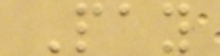Pay
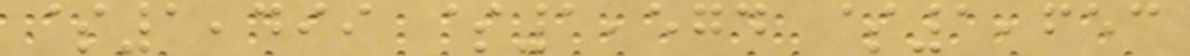$1,499 $1,574 $1,653
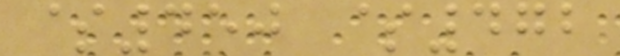$450 $472
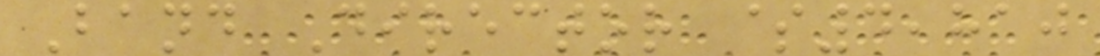Band Director $4,810
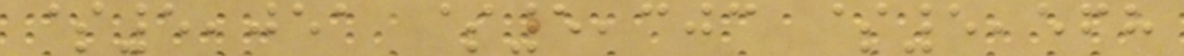$5,051 $5,303 $5,568
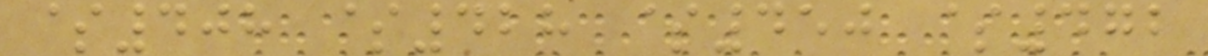$408 $428 $450 $472
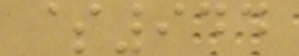$944
